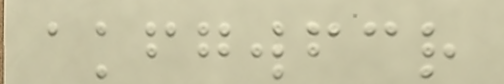akfgwfcr
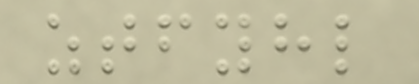ztfyhl
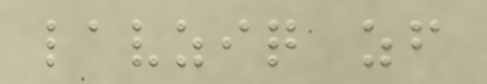lavziq zf
